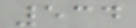534
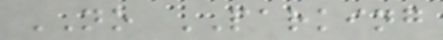NO PARKING
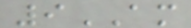9AM
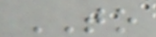TO
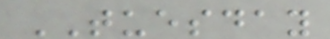TUESDAY
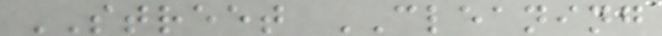STREET CLEANING
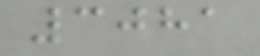3081
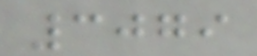3079
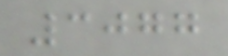3077
